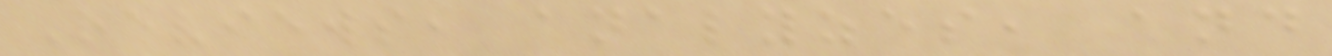Reviews, analyzes, and
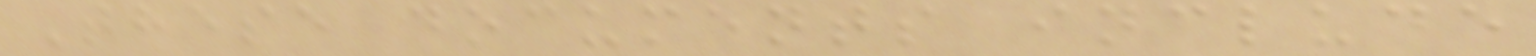These documents include
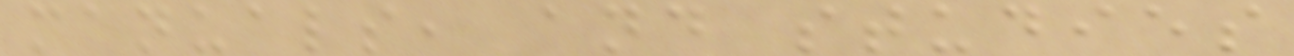manuals, and studies
